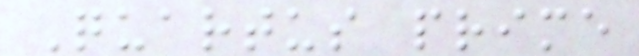Quartus prime
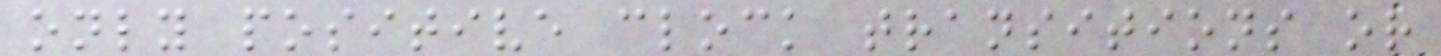only positive clock transitions or
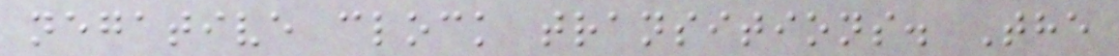negative clock transitions. The
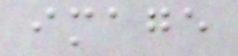image
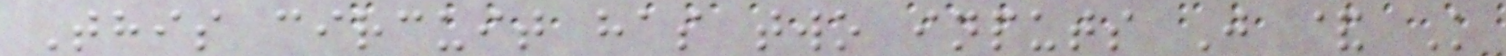This circuit has two inputs J & K
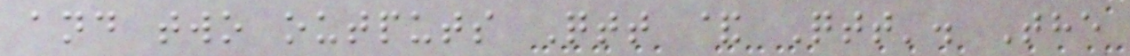and two outputs Qtt & Qtt'. The
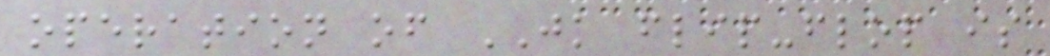operation of JK flip-flop is
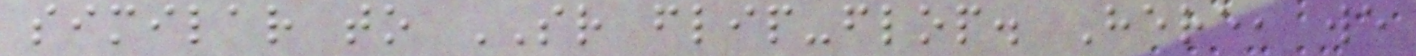similar to SR flip-flop. Here, we
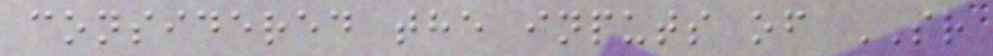considered the inputs of SR
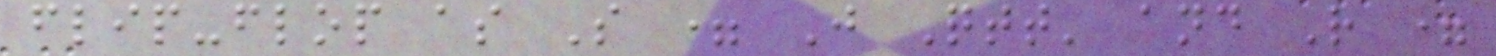flip-flop as S = J Qtt' and R =
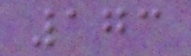173
